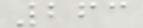263
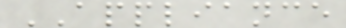APPLIANCE
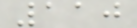110
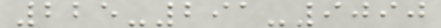225-291-9090
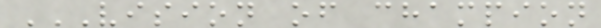VISION OF CHAMPION
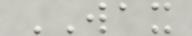WAX
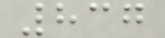837
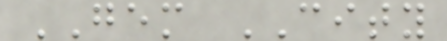GEM CITY
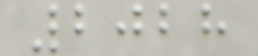2028
